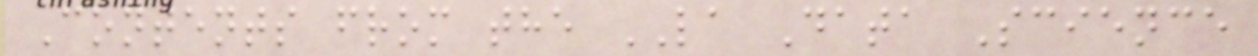Contents from the LA Data Science
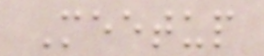Meetup
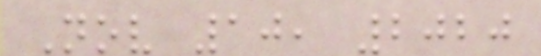Nov 10, 2020
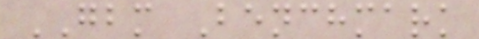GBM Benchmark
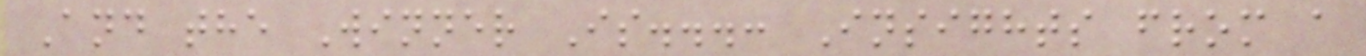And the Winner Is...: Insights from a
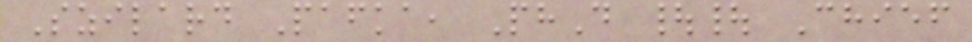Szilard Pafka, PhD || Chief
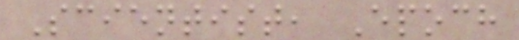Scientist, Epoch
